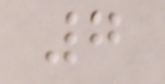7
